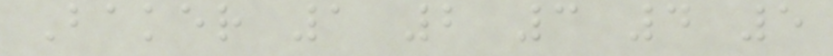Baker 1 2 3 4 5
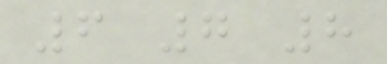6 7 8
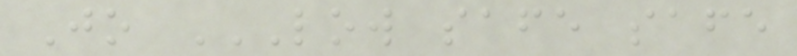Jo LOW SAFE SAFE
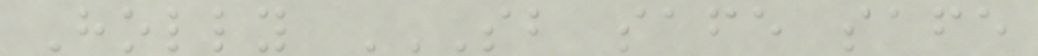Holly SB SAFE SAFE
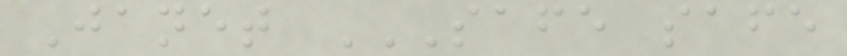Janet SAFE SAFE
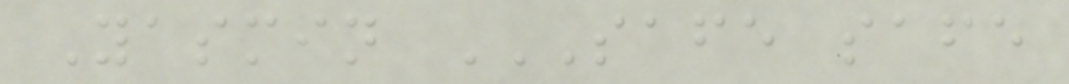Yasmin SAFE SAFE
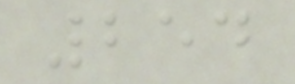254
